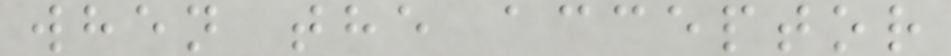when the acceptor
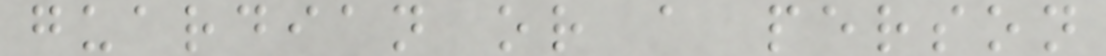guardian or a person
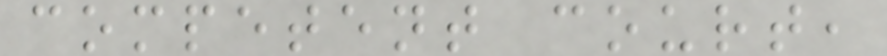competent court,
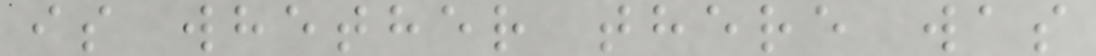is whether there was
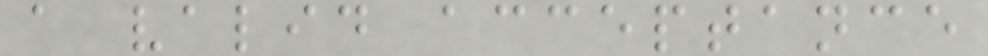a valid acceptance
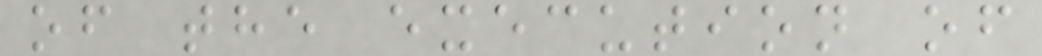of the execution of
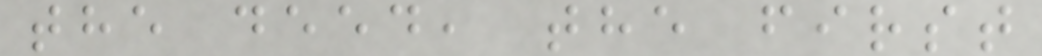the deed, the first
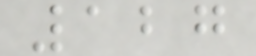127
